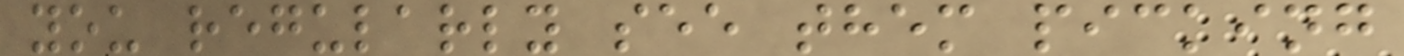you regularly see them picking
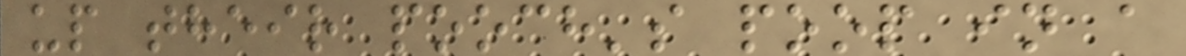up their pooch's poop in a
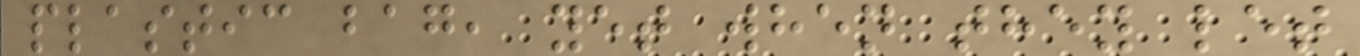plastic bag, yet when they let
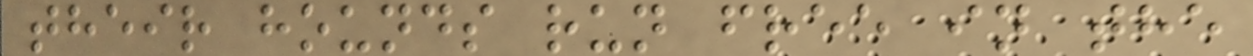their hounds run free in the
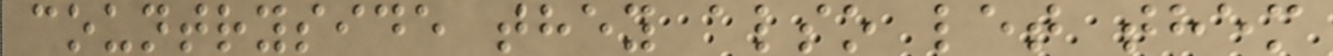countryside they also let them
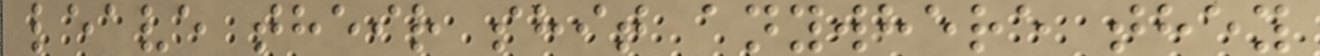leave their shit anywhere they
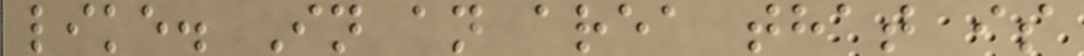like. In an area that is
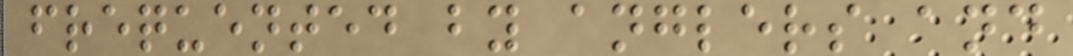frequented by anglers and
